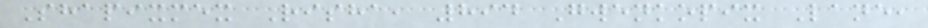Shapixmex Risha, 894 Gwenkopix Lane,
